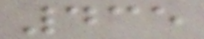435
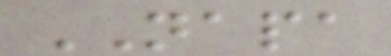NAPA
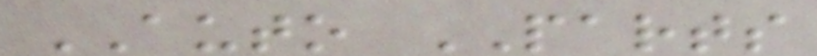AUTO PARTS
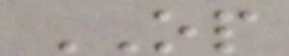OP
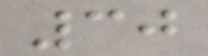30
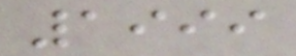1999
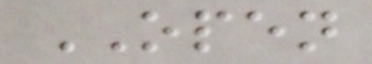OPEN
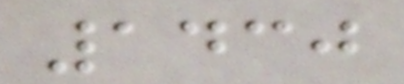1430
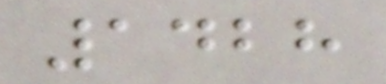1428
